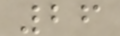26
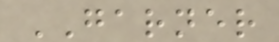GARNER
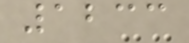1233
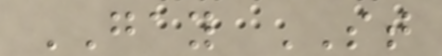GAY ST
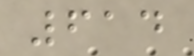614
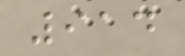914
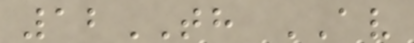12TH AV
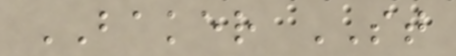BAKER ST
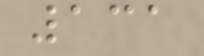131
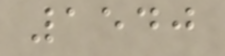1540
